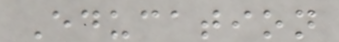Education
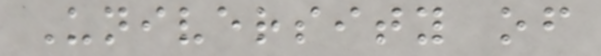University of
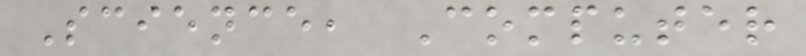Science, Computer
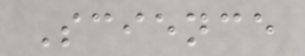Science
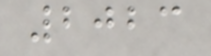2023
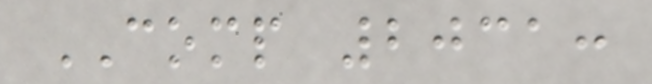COMP 2031:
